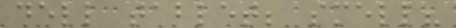dell tablet; smell?
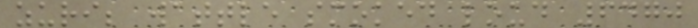zuri; wattle smoked loud 6470
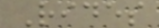Rides
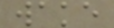wake
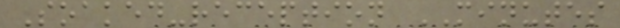Soaked-reception MINUTES
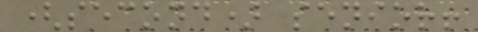(second) senior!
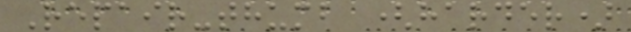Repair-thumb (harder)
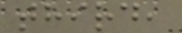third,
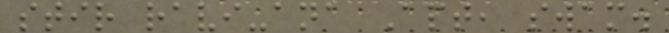stir ravi-ana Apt, swam.
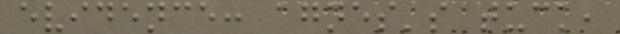evidence: agnes's tuck,
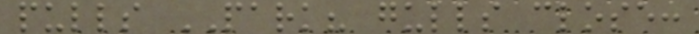pulls PARK? gulls close:
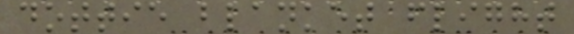dottie blanket flight
